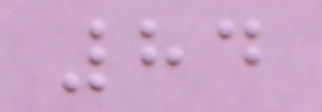84
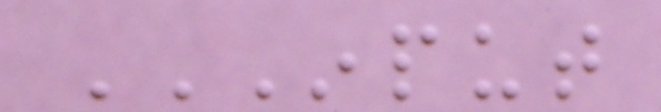INPUT
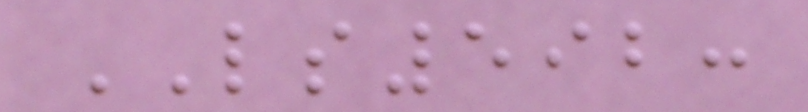LS592:
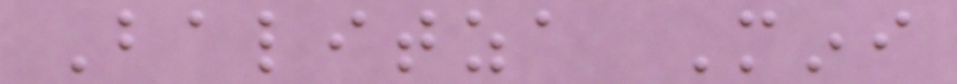Balitza Mini
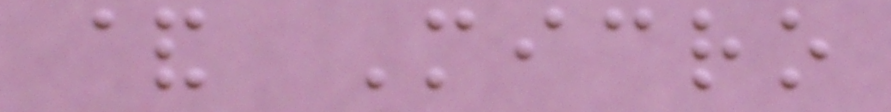& Micro
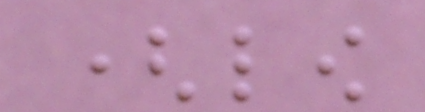(low
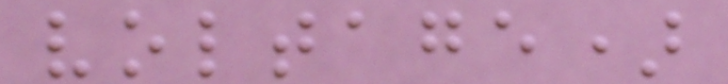voltage)
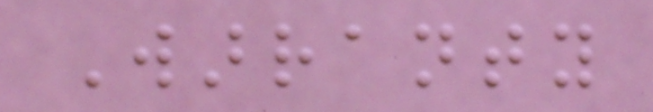Warranty
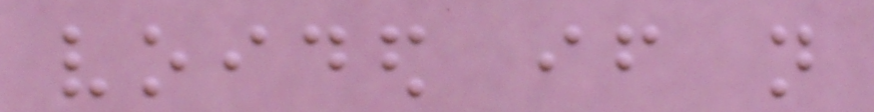voided if not
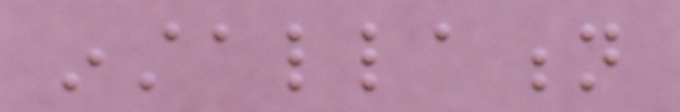installation
